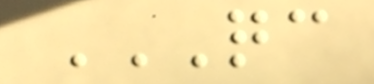QC
